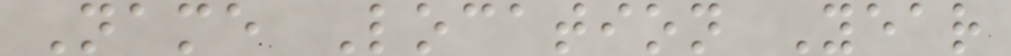Name Location Year
